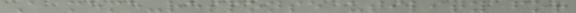A meme-response utility for
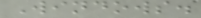Windows.
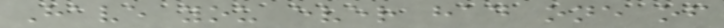Have you ever had one of
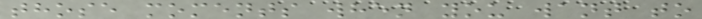those moments when you want to
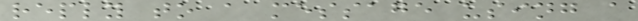reply to a message using a
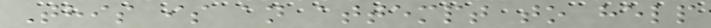This is an attempt to help
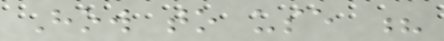How to use ?
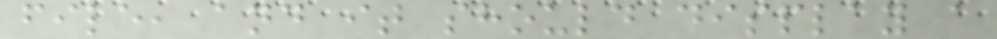file, and it should display a
